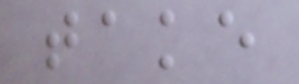take
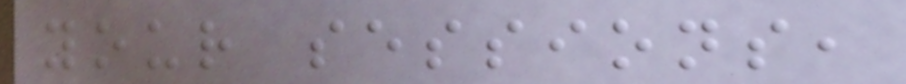your sessions,
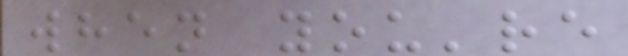when you're
